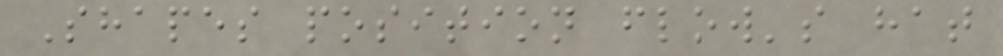Shapes position flow's hat
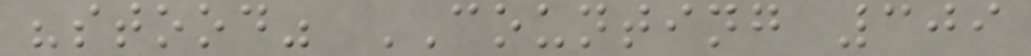"stood" COUNTING 309
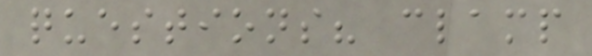questions? clamp
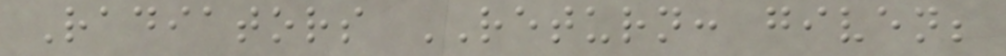Radiators RETURN: given;
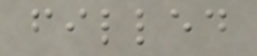filled
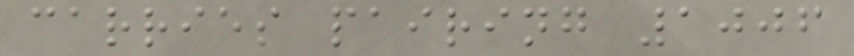carries pairing 1006
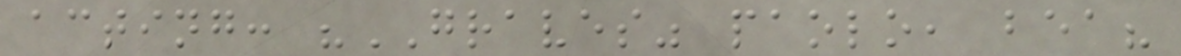acting: "GRAVES" paolo, bea?
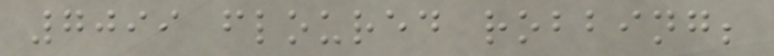7099 floured robbing;
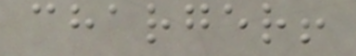charger!
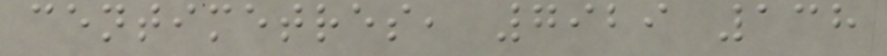centimetres, 7929 138
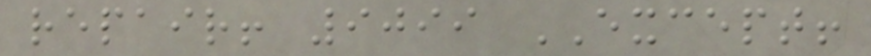repair! 9099 EXCEPT!
